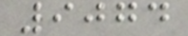9074
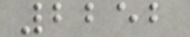2252
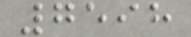7598
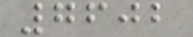7602
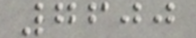7600
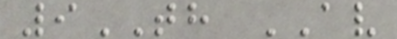9TH AV
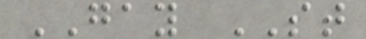GAY ST
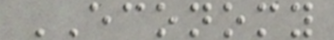ECONOMY
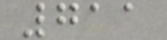711
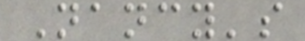Nancy's
